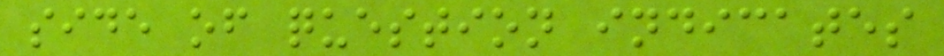side of question indicates
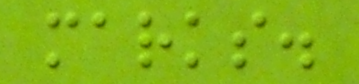marks.
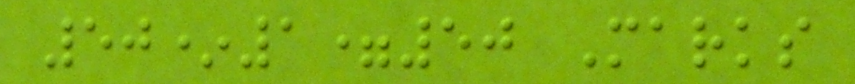50*1=50 Marks
